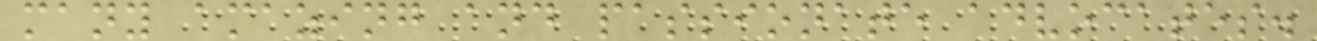many amazing and passionate advocates.
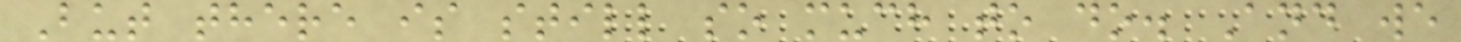But there is still so much to do. And we
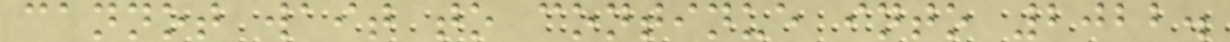cannot wait to continue into 2022.
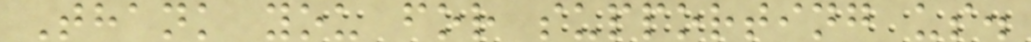Thank you for supporting us.
